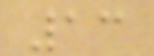13
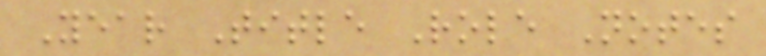Year Title Role Notes
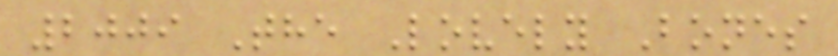2009 The Lovely Bones
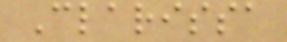Clarissa
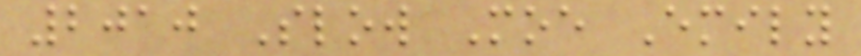2010 Slow Moe Emily
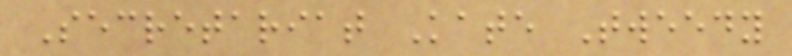Secretariat Kate Tweedy
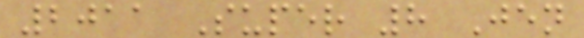2011 Super 8 Jen
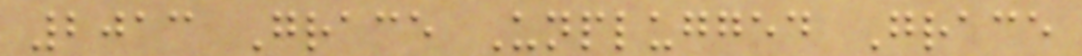2013 Grace Unplugged Grace
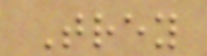Trey
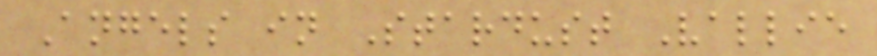Angels in Stardust Vallie
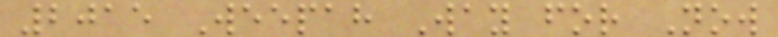2015 Weepah Way for Now
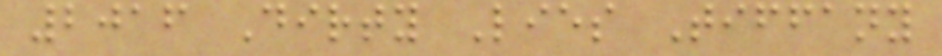2016 Dirty Lies Tiffany
